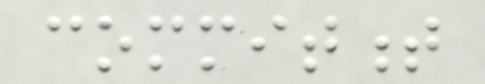commitment
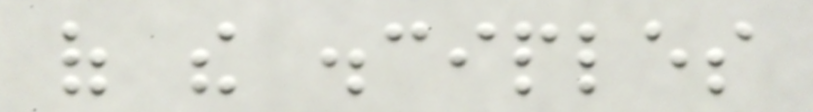of the disciples
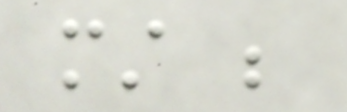must be
